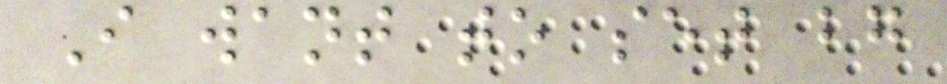I want to set bg
